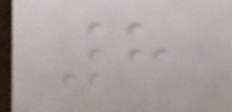8
